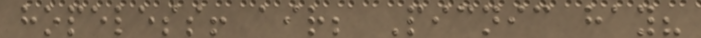hopeless! air; Picnic hay?
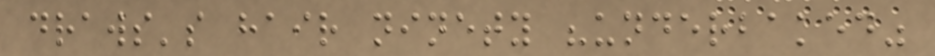draws's hair ninety "underbaked"
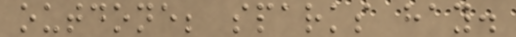outdone; sparks hay.
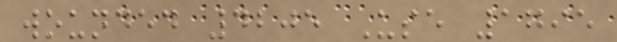wounded 4205 Use 1795
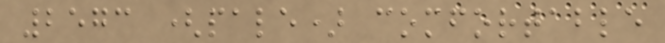2573 (pale) comfortable
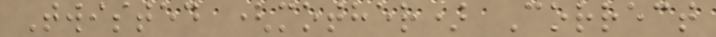Twisted (mother) Correct
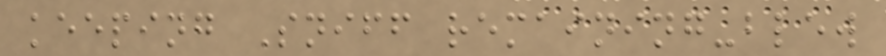keeping Sniff remaining-blew
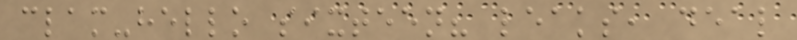clam-hello sixteen? leaks, deal
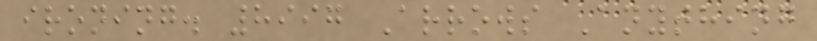ironing. 8997 Arrows Anything
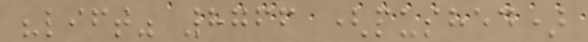"lift" 8766 (pushed)
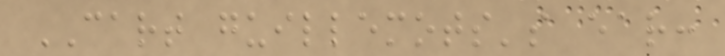CART guillemots's ear:
